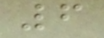6
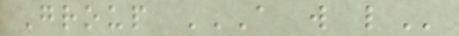Group A W L
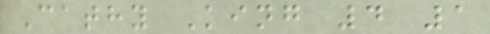Cathy King 4 1
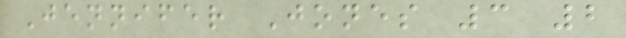Jennifer Jones 3 2
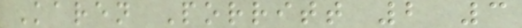Karen Porritt 2 3
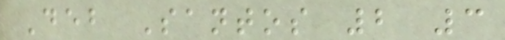Deb Santos 2 3
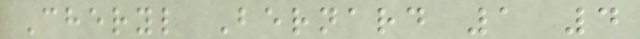Cheryl Bernard 1 4
